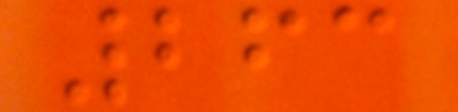263
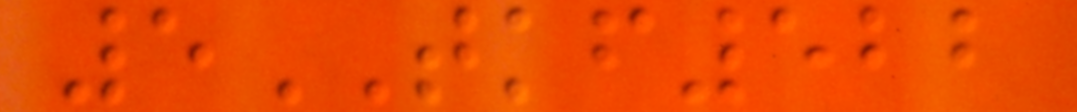5TKF522
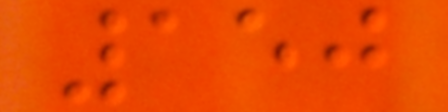150
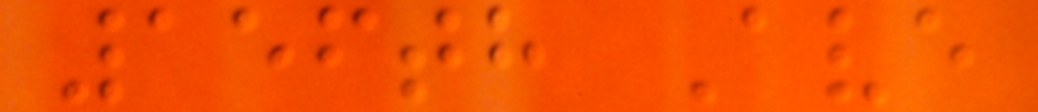156th Ave
